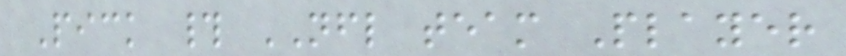Pick # NFL team Player
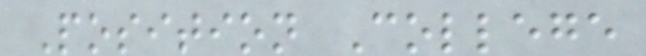Position College
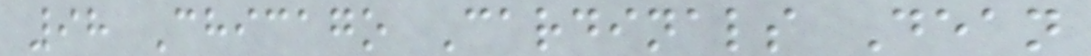98 Chicago Cardinals Dean
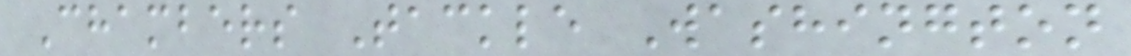Chambers Tackle Washington
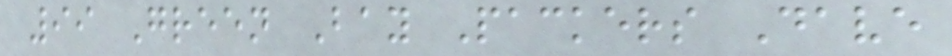99 Green Bay Packers Dave
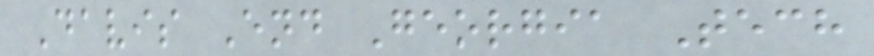Davis End Georgia Tech
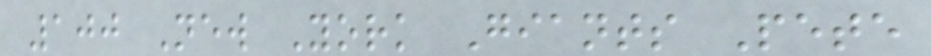100 New York Giants Pete
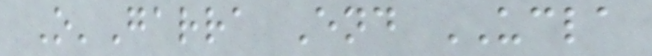O'Garra End UCLA
